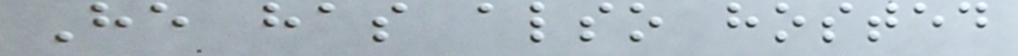He has also hosted
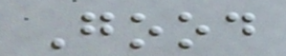Good
